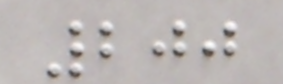200
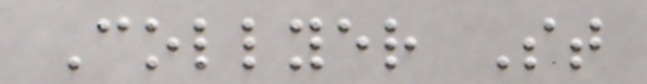Collyer St
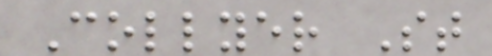Collyer St
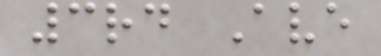3rd Ave
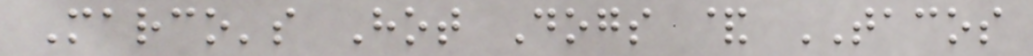Marco's Hot Dogs & TACOS
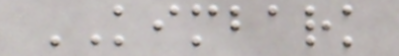KIMBARK
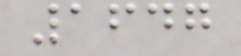1647
